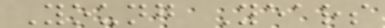Young Years
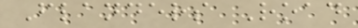Flanders Road
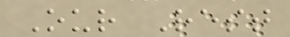Our Rest
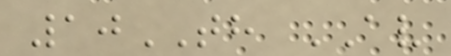10TH AV
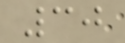30
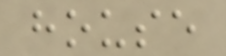house
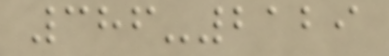386-2129
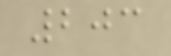203
